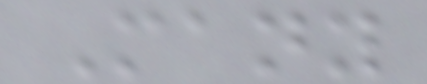Many
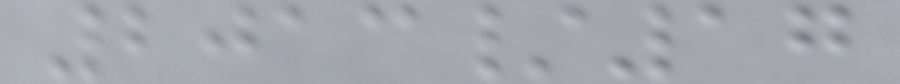2013/17
